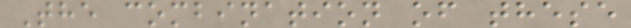The combination of these
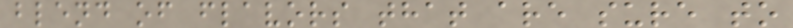blend of flavors that are sure to
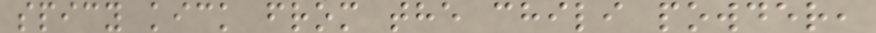spicy kick from the chili powder,
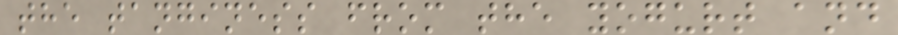the tanginess from the yogurt and
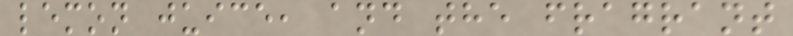lemon juice, and the fragrant
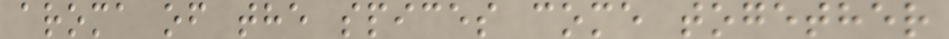aroma of the spices come together
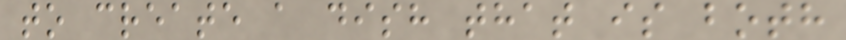to create a dish that is both
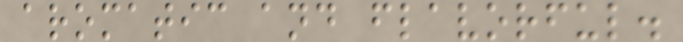aromatic and flavorful.
